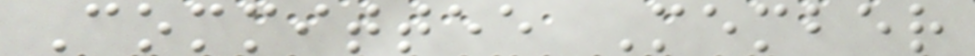Committee Member
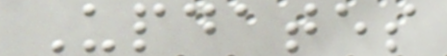Updates
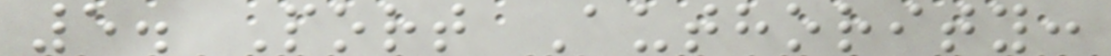5. Port Authority:
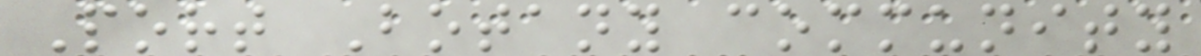Port Botany community
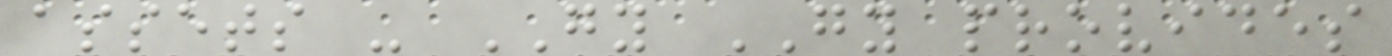assets - GY GY provides
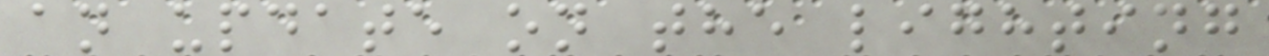an update on the lighting
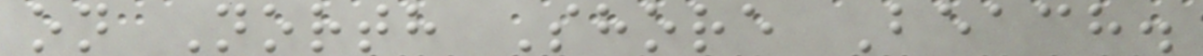on North Shore Beach.
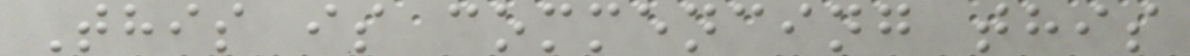This is commencing this
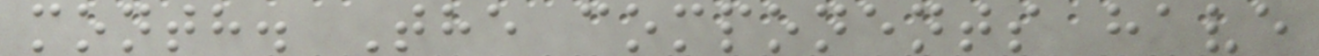month. The components have
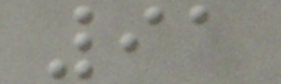91
